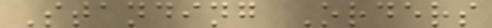Standing Orders
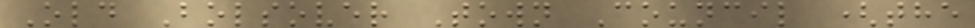Old Bolsover Town Council (the
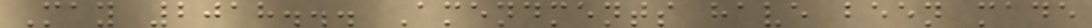May 2018... Amendments have been made
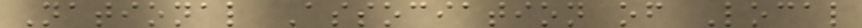National Association of Local
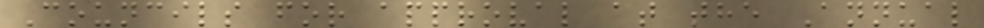Councils for approval at the Annual
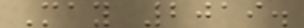May 2019.
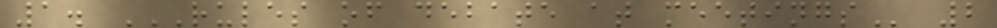1. RULES OF DEBATE AT MEETINGS 2
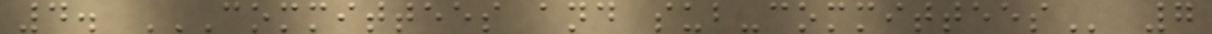4. COMMITTEES AND SUB-COMMITTEES 7
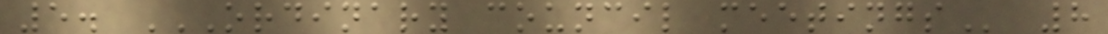5. ORDINARY COUNCIL MEETINGS 8
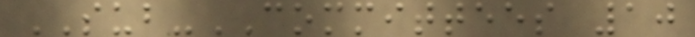SUB-COMMITTEES 10
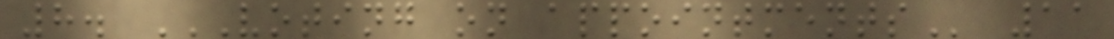8. VOTING ON APPOINTMENTS 11
